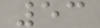53
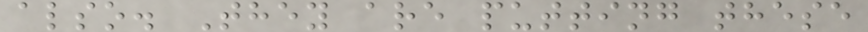also. They are putting these
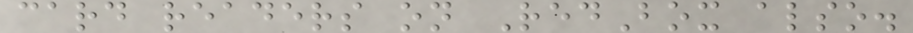card readers on RedBox also.
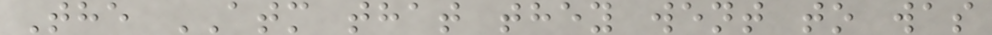The ATM that they went to was
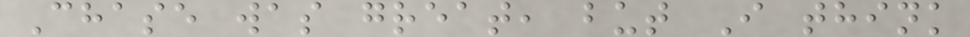Chase was great, but I think
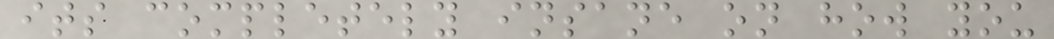its completely insane on how you
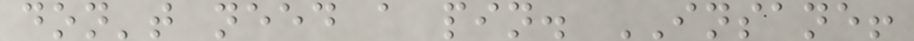don't need a pin. INSANE!
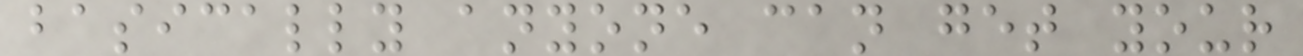basically anyone can get your
